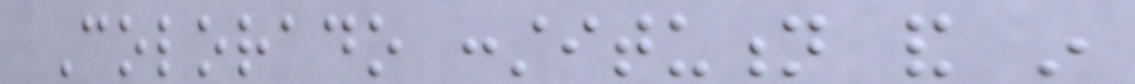Colorado constitution and in
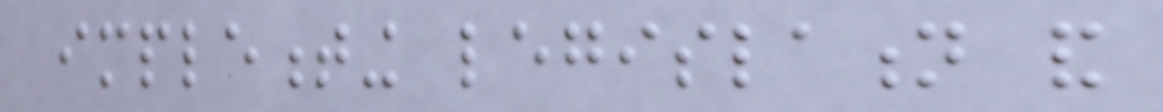implementing legislation and
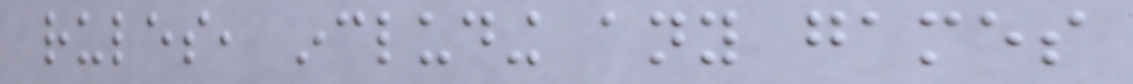rules, including any games
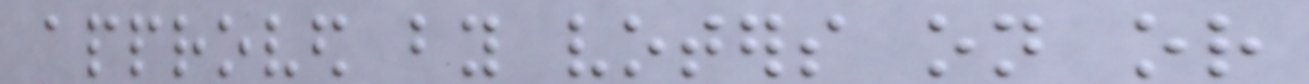approved by voters on or
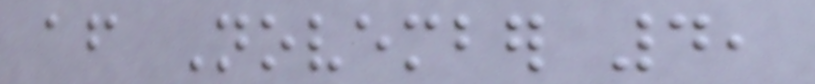after November 4,
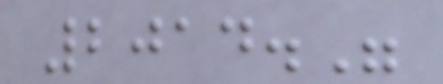2014."
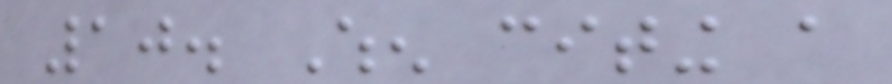10. When citing a
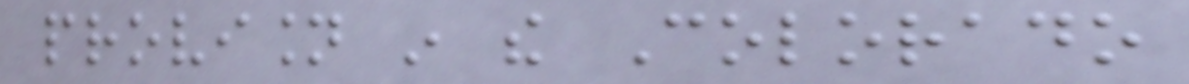provision in the Colorado
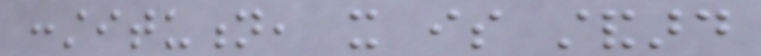constitution, it is standard
